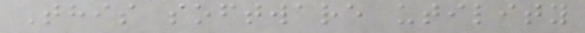This software utility
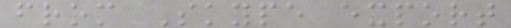from Skype export
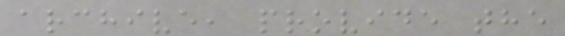archive, provide the
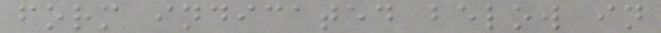form indicated below in
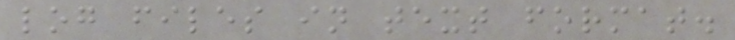log files in text format.
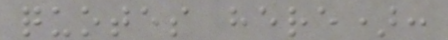quotes here):
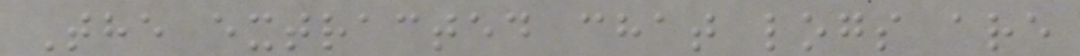The extracted chat logs are
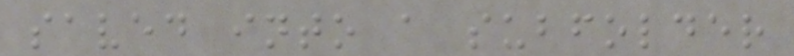saved into a subfolder
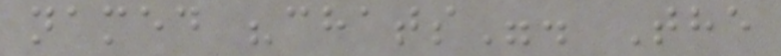named "chats". The
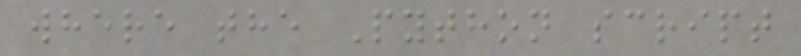where the Python script
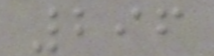296
